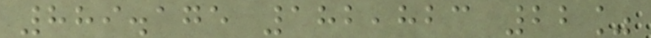889.175 182,823 22%
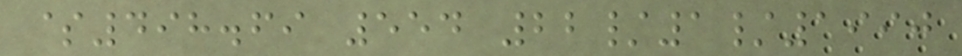$498.69 554 22/1/1990
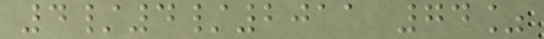4/4/2011 74%
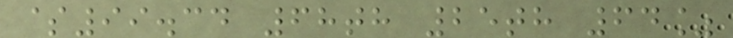$99.34 68th 25th 64%
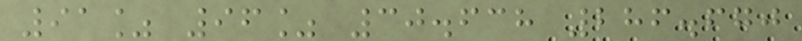91% 96% 30.638 286.670
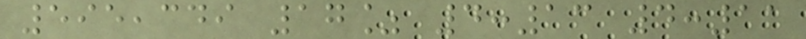595,349 17% 4:13 4:11
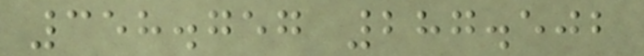358.757 287.502
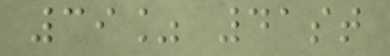39% 41st
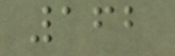162
